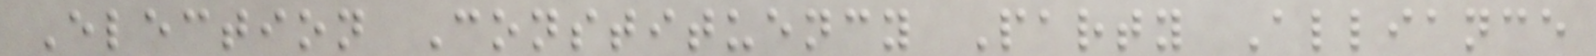Election Constituency Party Alliance
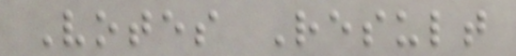Votes Result
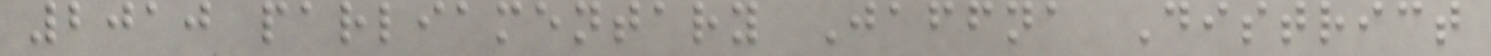2010 parliamentary Jaffna District
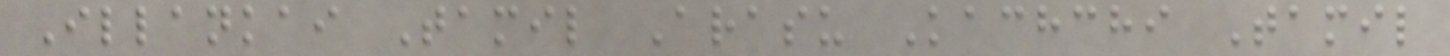Illankai Tamil Arasu Kachchi Tamil
